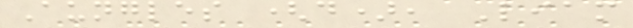Aungles (d), Liam
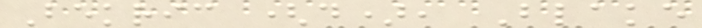Bekric (d), Blake
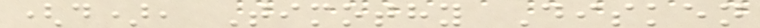(d), Timothy Disken
